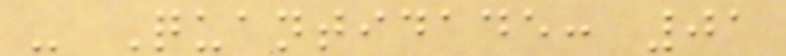- Quantidade: 01
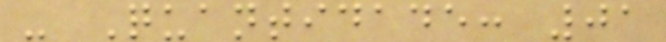- Quantidade: 01
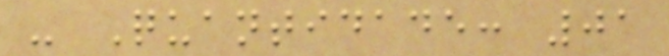- Quantidade: 01
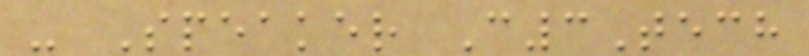- Speaker C3Tech
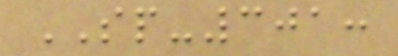SP-301:
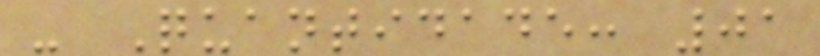- Quantidade: 01
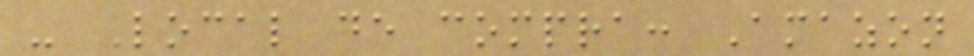- Local de compra: Amazon
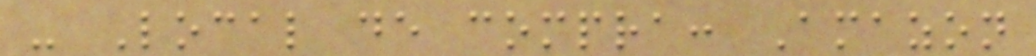- Local de compra: Amazon
